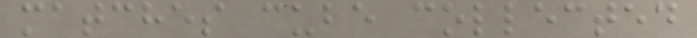matches cube collected
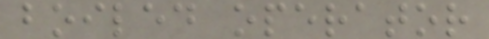boiled operator
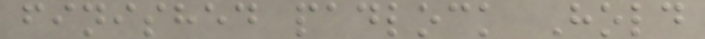finished padlock Hold
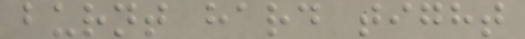burnt hard tight
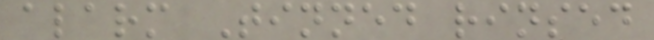alarm Tinned rinsed
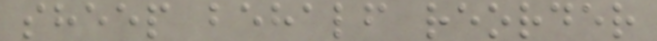sheep behalf reorder
